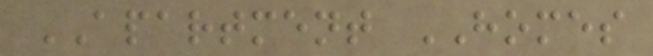APARTMENT HOMES
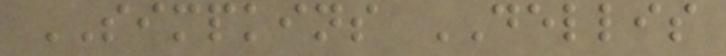SIMPKINS DELLIS
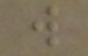w
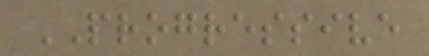PROGRESSIVE
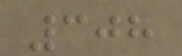308
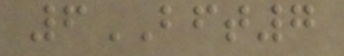6BFT7
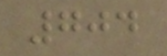704
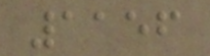1156
